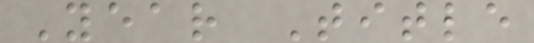Year Title
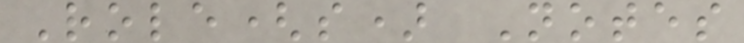Role(s) Notes
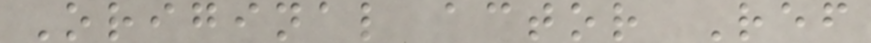Original actor Ref
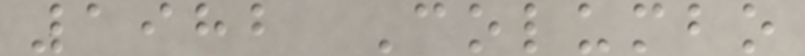1982 Columbo
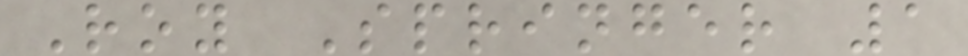Roy Springer 1
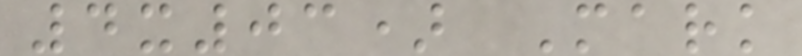4x03) Mark
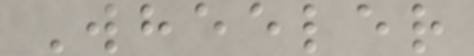Wheeler
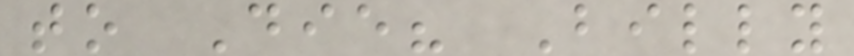to Die? Billy
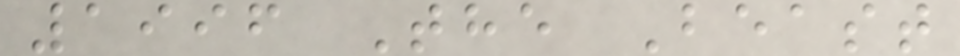1996 The Beast
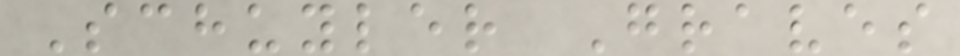Schuyler Graves
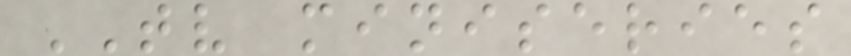TV miniseries
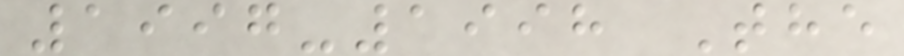1997-1998 The
